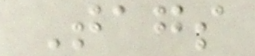Tags
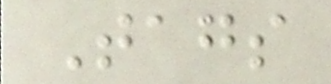Tags
